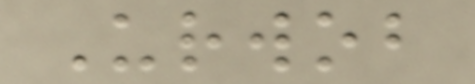Urwob
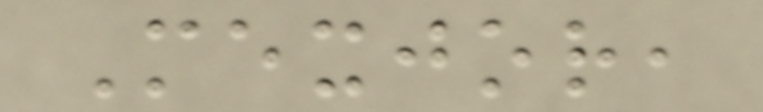Mexjor,
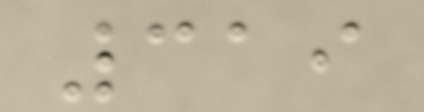319
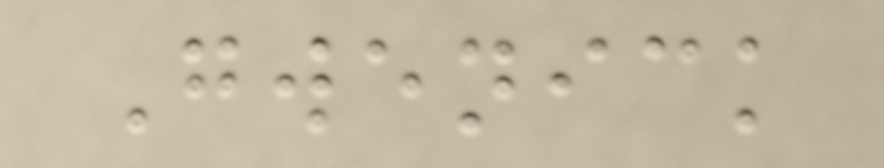Gwenick
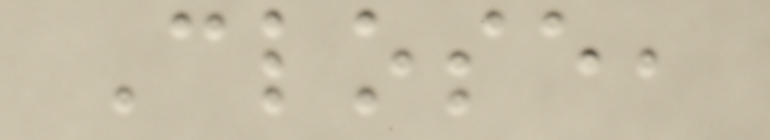Close,
